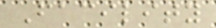Facility
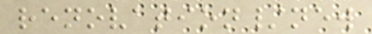renovation/new
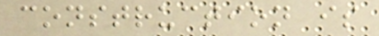construction is
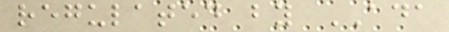regulated by ADA
